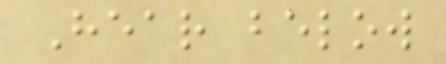Hear below
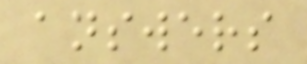answers
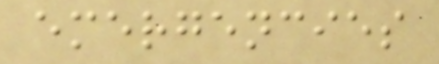emergencies
